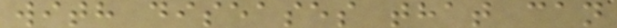with diseases that can
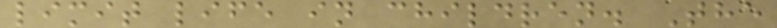limit life in children. The
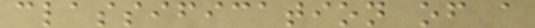classification of a
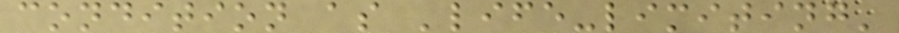condition as 'life-limiting'
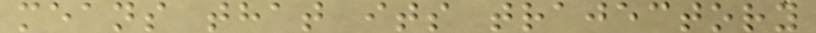means that its trajectory
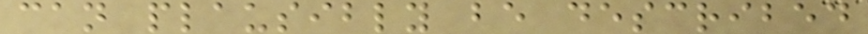can plausibly be described
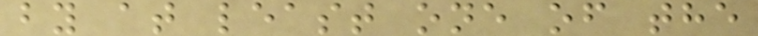by at least one of the
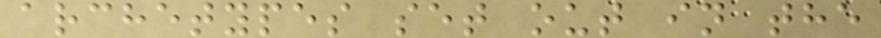archetypes set out in the
